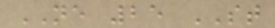NE 25 ST
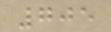705
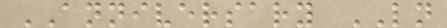ANNIVERSARY LN
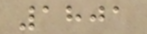1801
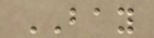BAY
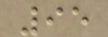95
